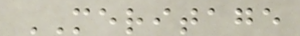MERITAGE
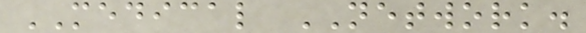MEDICAL NETWORK.
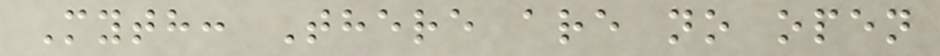Myth: There are no open
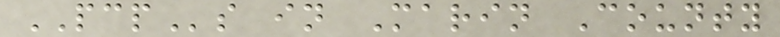PCPs in Marin County
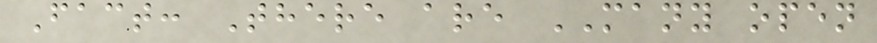Fact: There are MANY open
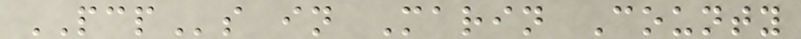PCPs in Marin County
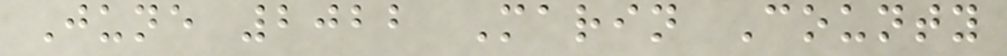June 2022 Marin County
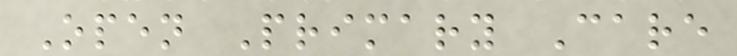Open Primary Care
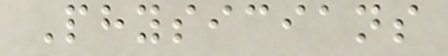Physicians
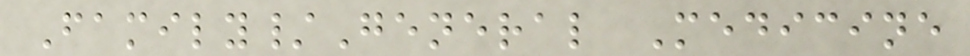Family/General Medicine
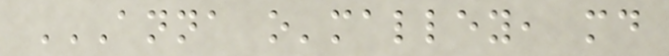ANNA O'MALLEY, MD
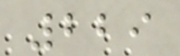229
